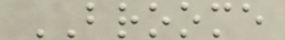BROOME
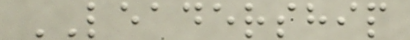LEADERSHIP
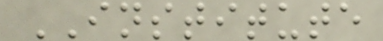INSTITUTE
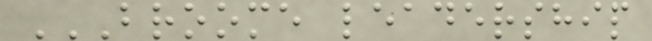BROOME LEADERSHIP
